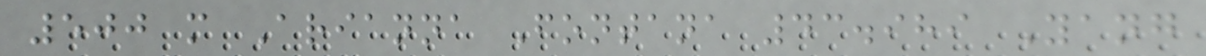500 m Arianna Fontana 43.989 Yang
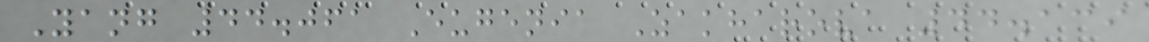Yang 44.061 Eugenia Zakharova 44.139
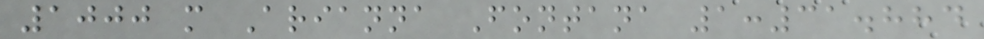1000 m Arianna Fontana 1:31.884
